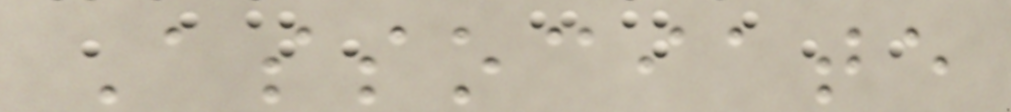Associate
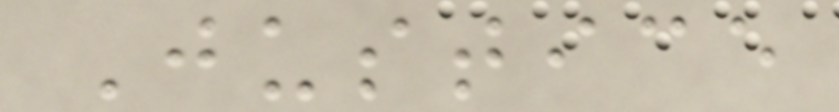Justice
